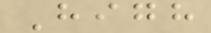High
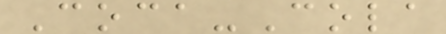Coca-Cola
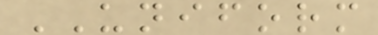UNIFORM
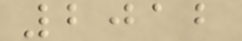2012
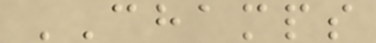CHAMPS
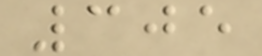305
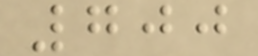700
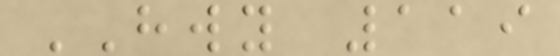HWY 119
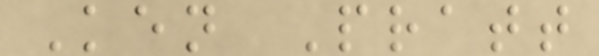Ken Pratt
